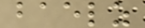baelz
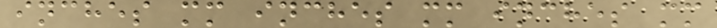inches mm inches mm inches mm
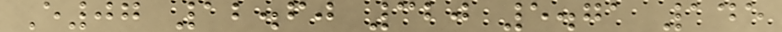E07 12.60 320 5.71 145
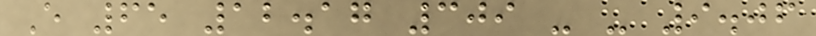E 65 12.17 309 - - 9.06
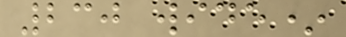230 wide*
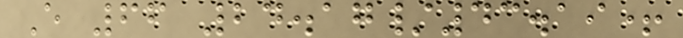E 66 24.17/43.19+
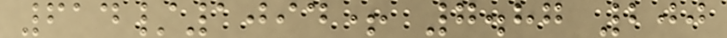614/1094+ 7.87 200
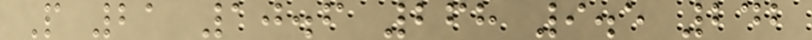P 21 10.6 268 9.5 242
